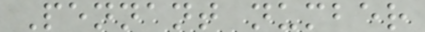Pennant number
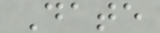Date
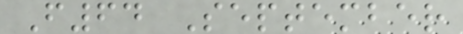F64 September
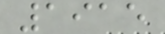1915
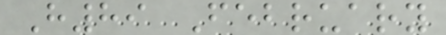H89 February
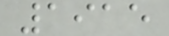1915
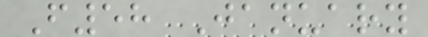F58 January
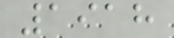1918
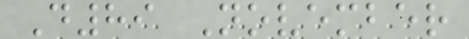D89 November
